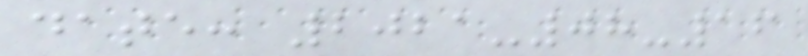date: 2021-08-16
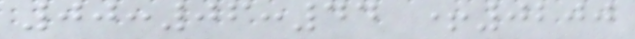00:06:44 +0200
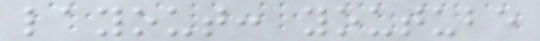layout: youtube
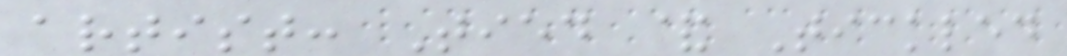artist: Tied & Tickled
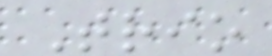Trio
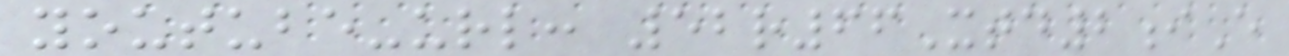youtube-url: 52r66Xtd2iE
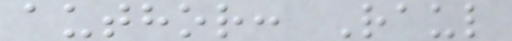author: Raul
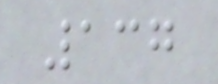137
